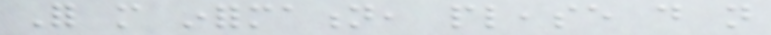For more information, please do not
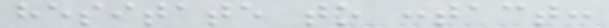hesitate to contact:
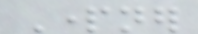Partner
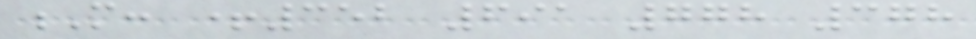M: +352 691 778 378
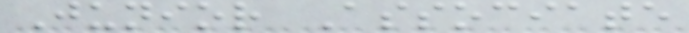Junior Associate
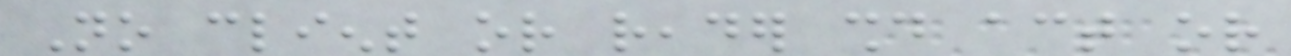No client or reader should act or
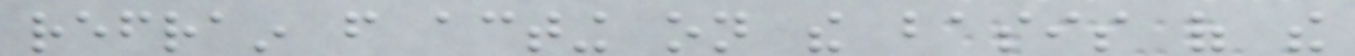refrain from acting on the basis of the
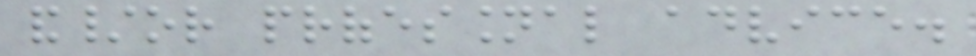and/or professional advice.
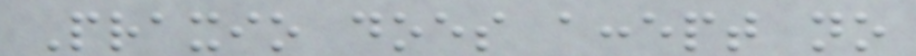Praxio does accept no
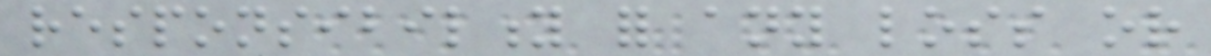responsibility for any loss or
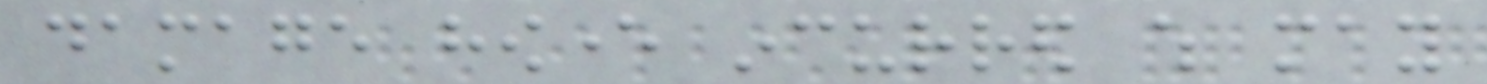damage however incurred which may
